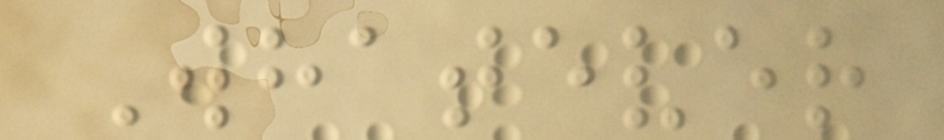Whatever
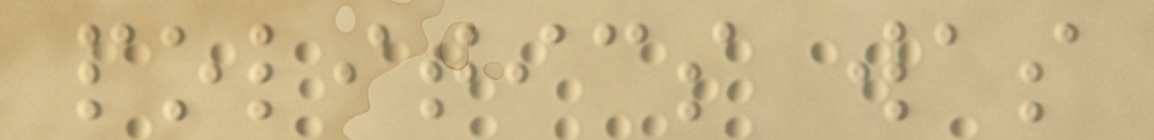politics was
